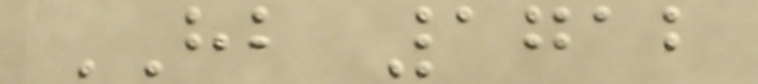HB 1712
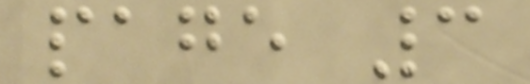page 3
